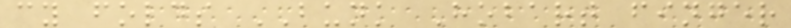cy folds BUNK Hobart finger
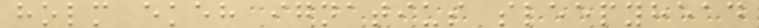holm ekeh ignatius sleepyhead
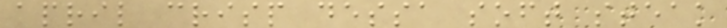april crisp dessa soft steak
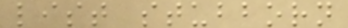list stubborn
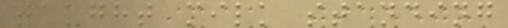taught milk standing
